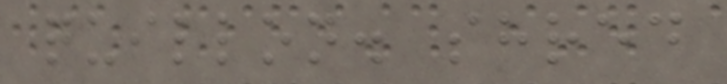quillon. shred
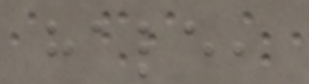hale,
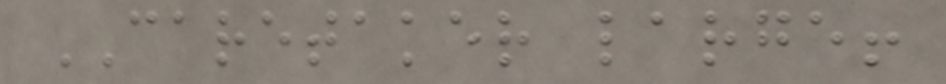CARETAKER large!
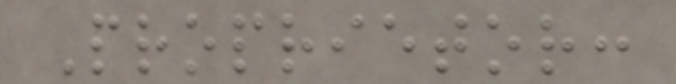Proprietor:
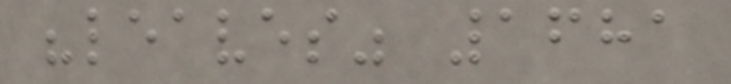"leaves" 1681
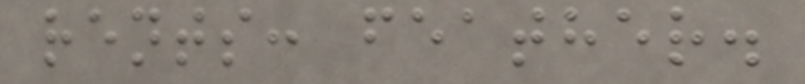rents: feather.
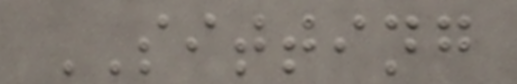SITTING
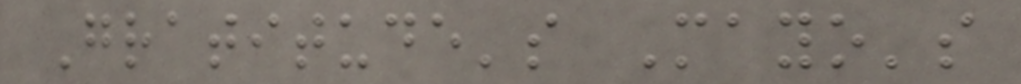Gratitude's Mayo's
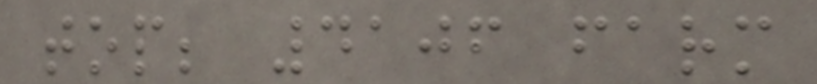top; 4106 farm
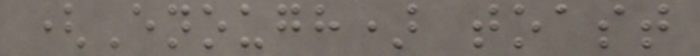(Enough) toast
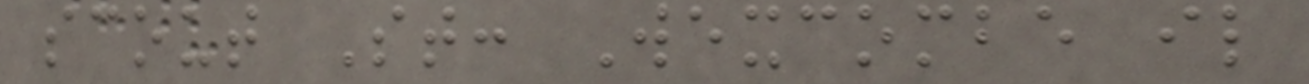scout St: Wexcombe il
